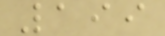199
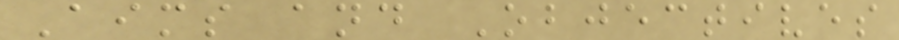Aims and Objectives
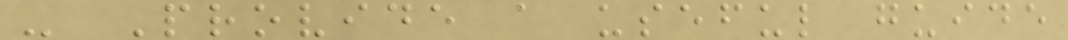- Provide a useful guide
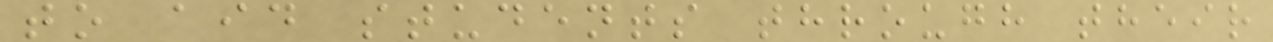to aid students through their
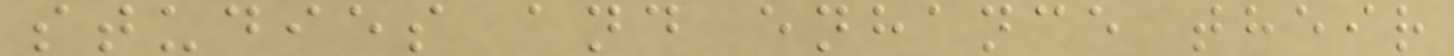studies and enhance their
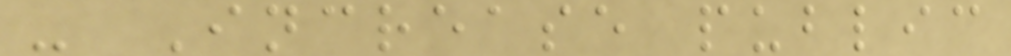- Increase public
